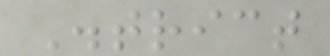District
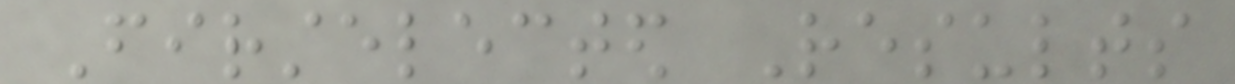Firstelected Results
